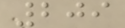209
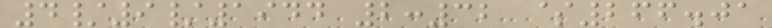4/9/1944 2:32 $266.01
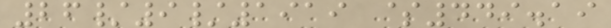26/9/1919 $449.19
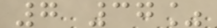7 37%
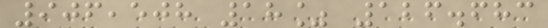906,508 18% 126.683
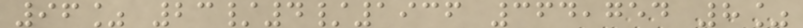96% 23/4/1936 364,754 8%
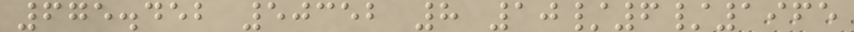675.452 50352 8 10/6/1965
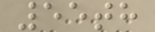55th
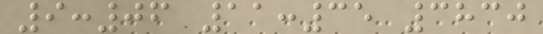9:06 11:35 3830
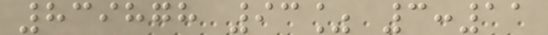839878 93% 3:11
